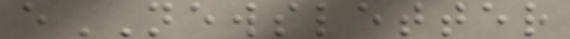eNEWSLETTER
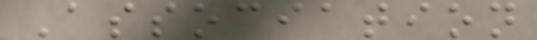Association
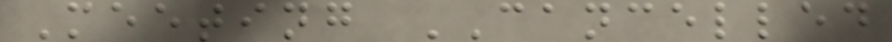Meeting CANCELLED
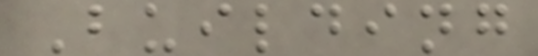Building
